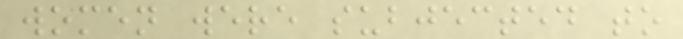women were subjected to
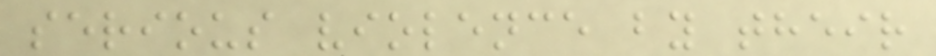serious violence by their
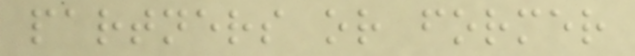partners or former
